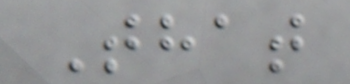That
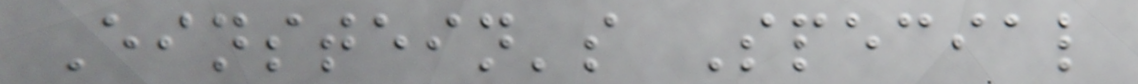Einstein's Special
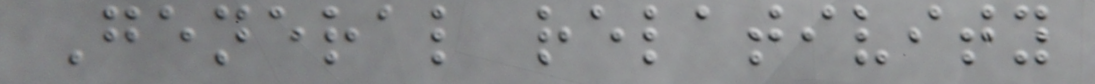General relativity
